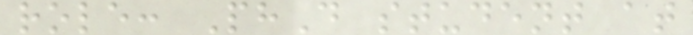role: PhD student at
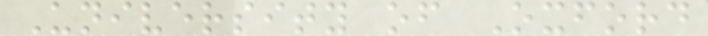University of Oxford
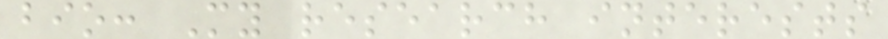bio: My research interests
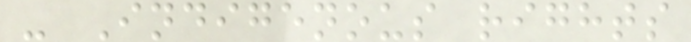- Indigenous rights
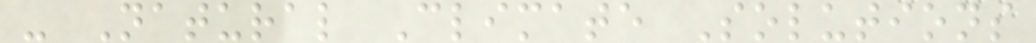- Natural Climate Solutions
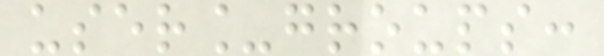user_groups:
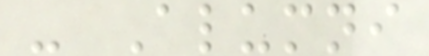- Alumni
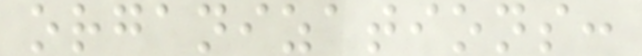organizations:
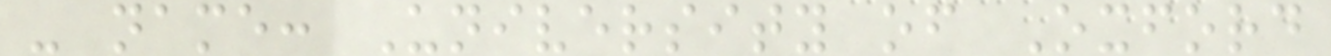- name: University of Oxford
